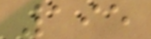195
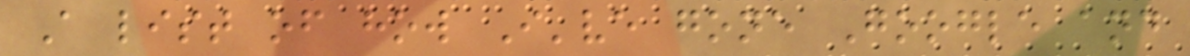A list of how I've gone Google and
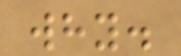why.
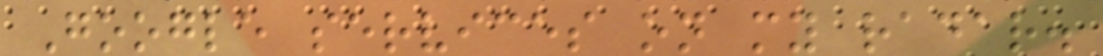Google services on my radar.
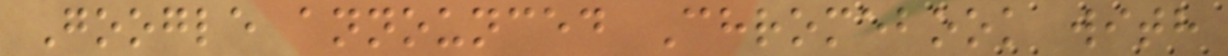Google announced Chromebook with
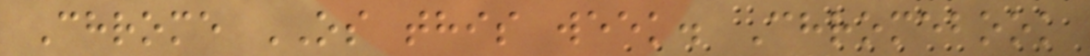Chrome OS this week. Chromebook
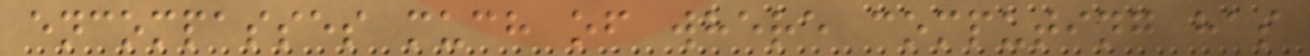encompasses much of where computing has
